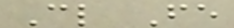Cl Fe
